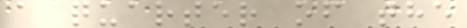a quarter of the
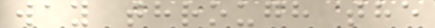way through the
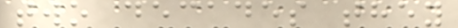two decades they
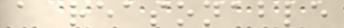a reasonable
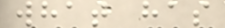what has
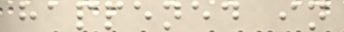happened in
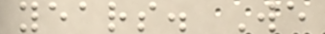years. We
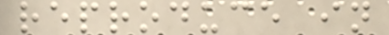reproduce in
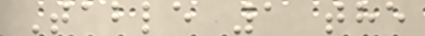Table 1 the
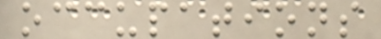occupations
